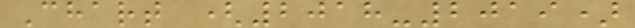Chart (2018-2019)
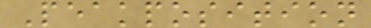Peakposition
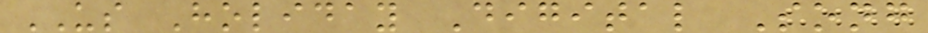US Holiday Digital Song
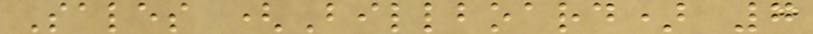Sales (Billboard) 7
